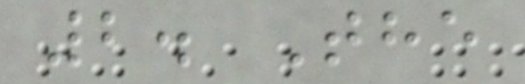2. The
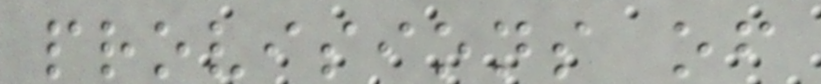provisions of
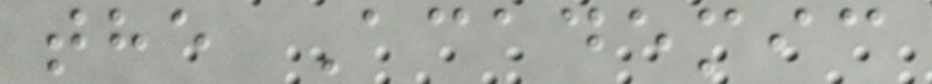the Academic
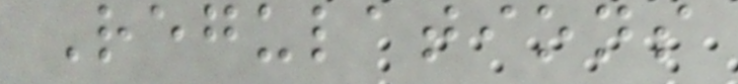Regulations
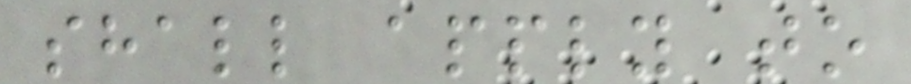shall apply to
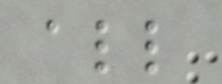all
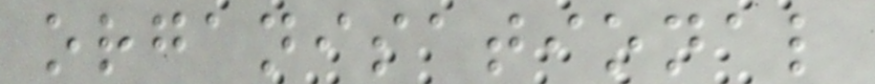organisational
